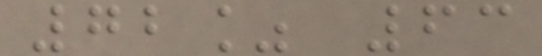72% 63
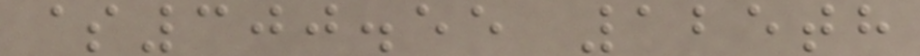$300.55 125th
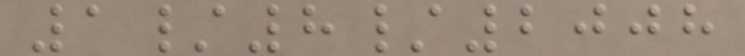1/8/2008
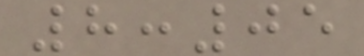8:05
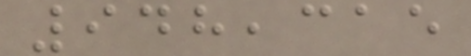948,315
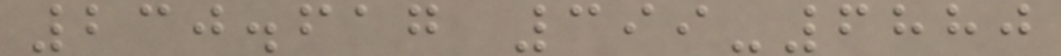230.617 399-6880
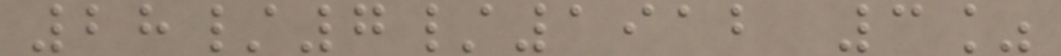28/7/1912 3%
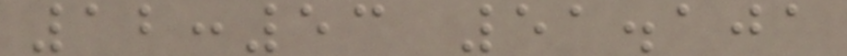12:53 51.101
